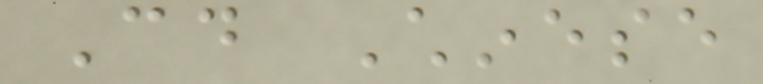Could Chinese
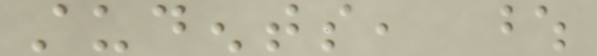students, whose
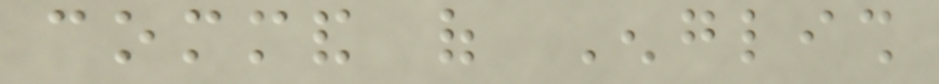command of English
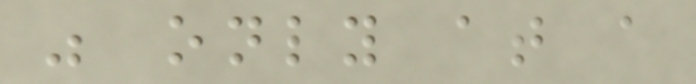was only at a
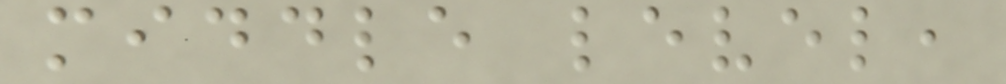middle level,
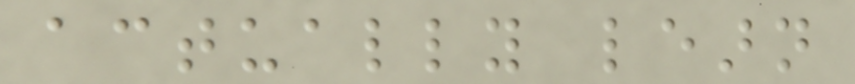actually learn
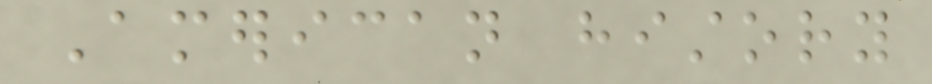American history
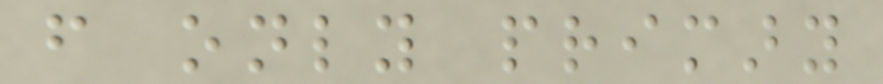from only primary
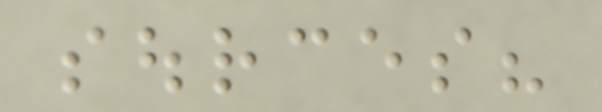sources?
